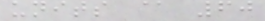units @ 60
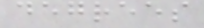degrees
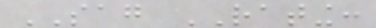SAG RATING:
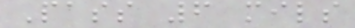Pass 6 mils
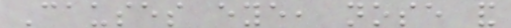Causes eye, nose and
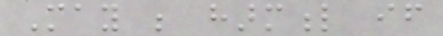May be harmful if
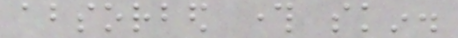absorbed through skin.
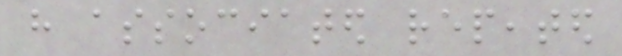have associated repeated
